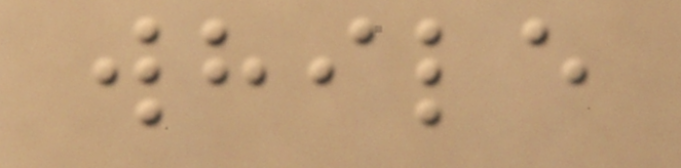while
